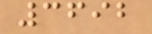3692
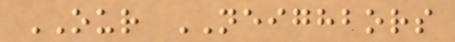OUR NEIGHBORS
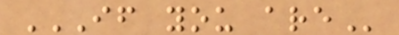IF YOU ARE
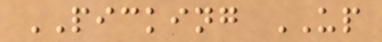PICKING UP
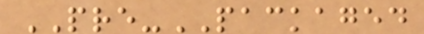PRE-PACKAGED
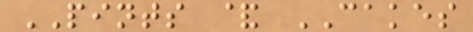PINTS & CAKES
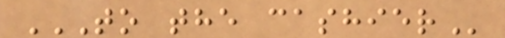TO THE CASHIER
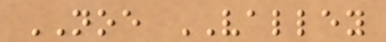NOE VALLEY
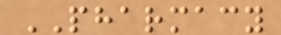PHARMACY
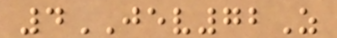4JEV72Z
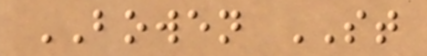BOWEN ST
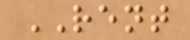RENT
